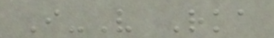I-V Rka
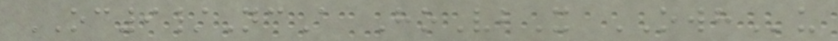OC9/NcA HoVbX OWHu
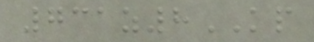731z8KP
